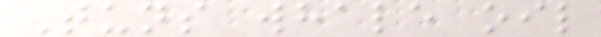Tuns whale oil
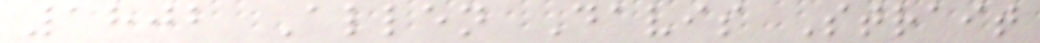1802 Allen Davis Strait
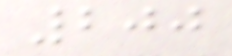200
